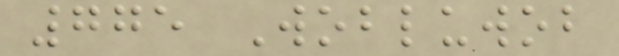775 Wobluwob
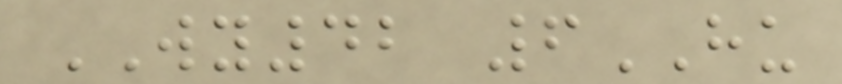WY42 6HU
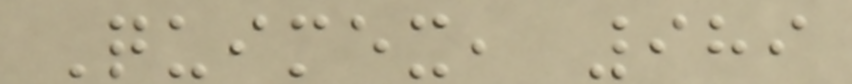Quimex, 989
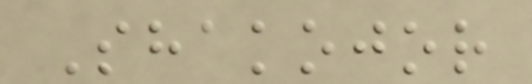Shakojor
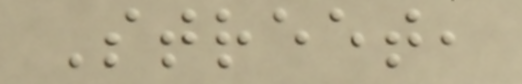Street,
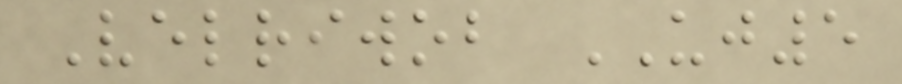Velriwob UJ5
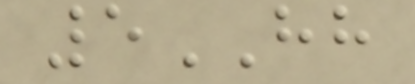5HH
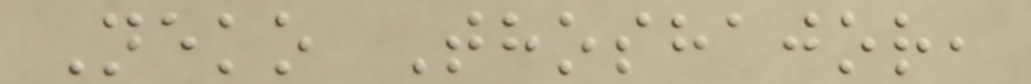Neko Thoshajor,
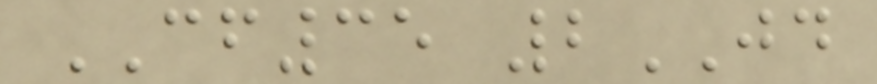CF35 2JD
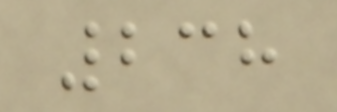238
